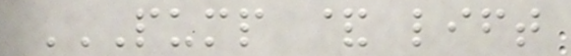PUMP & LIFT
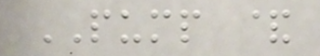PUMP &
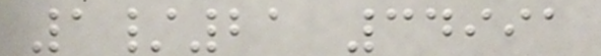1/21 34991
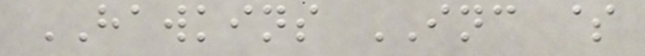HAWKINS INC $
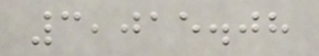3,015.08
